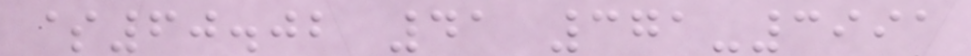$60.02 41 371-3991
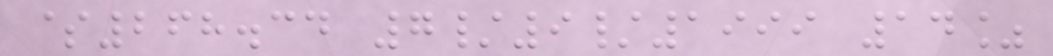$268.34 7/9/1999 14%
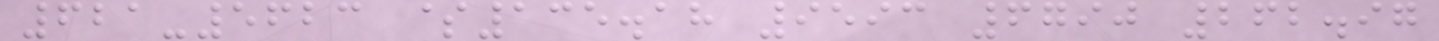621-5623 $135.18 9593 6790 262.97
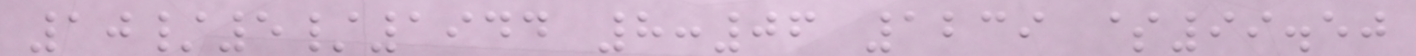10/5/1944 8:06 1239 $99.50
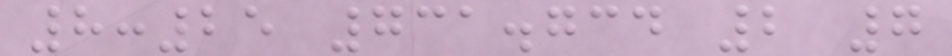8:25 731.734 2 7
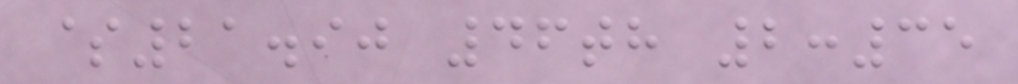$21.90 46th 2:35
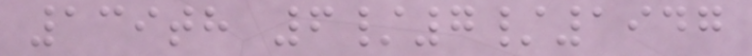139th 6/7/1947
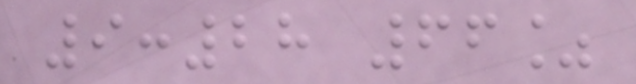9:28 66%
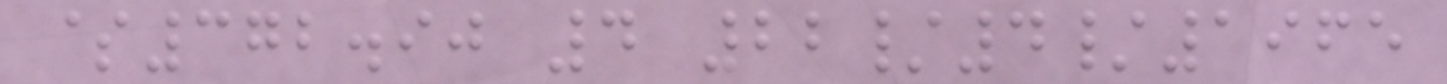$372.90 4 22/4/1965
